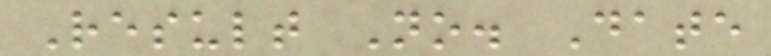Result No. Date
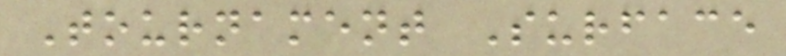Tournament Surface
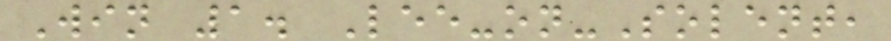Win 1. Lee-on-Solent,
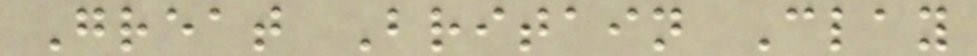Great Britain Clay
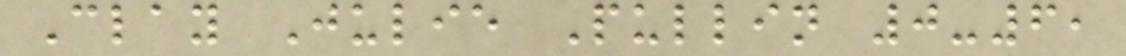Clay Julie Pullin 0-6,
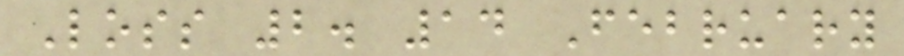Loss 2. 14 February
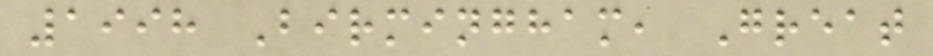1998 Birmingham, Great
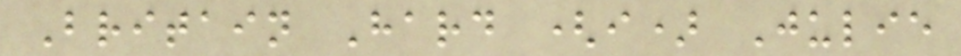Britain Hard (i) Julie
